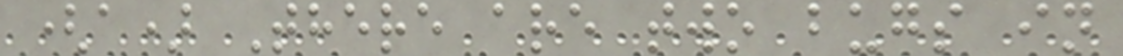(a) There are two bugs in
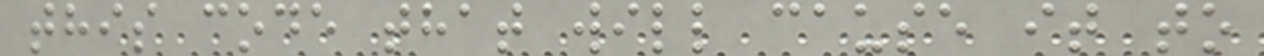this code that will cause it to
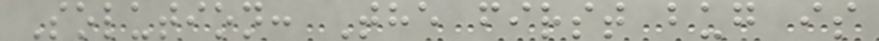Solution: The first bug is
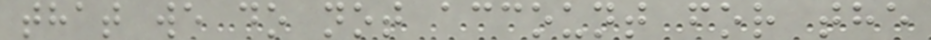that we do not account for the
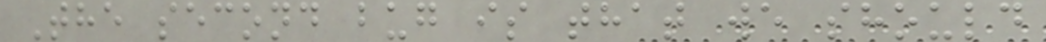The second bug is that we should
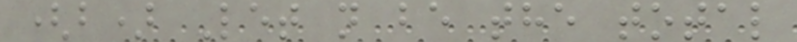(b) Let n be the total
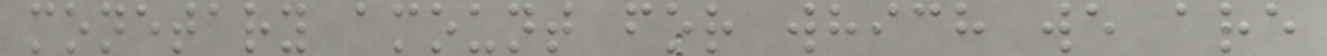monetary amount for which we are
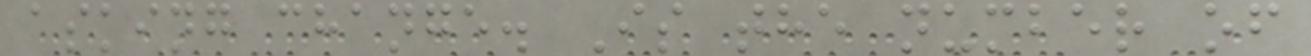asking change. Is the number of
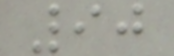90
